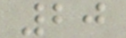20
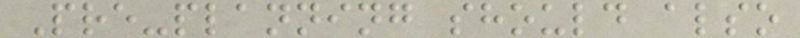Pre-planning should also
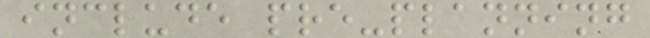include pre-planning
